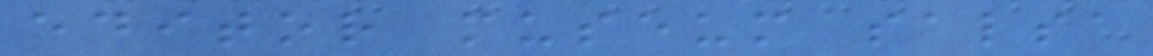editor museum salsa
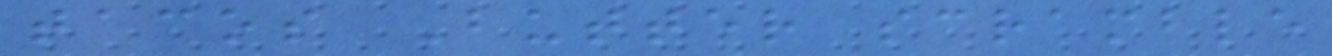tacos Butter scramble
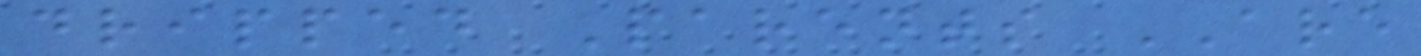dripped Parents ARE
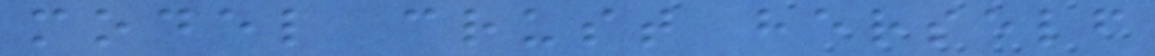model crust herself
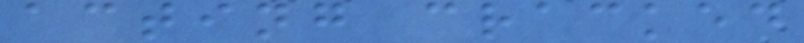acting cracked
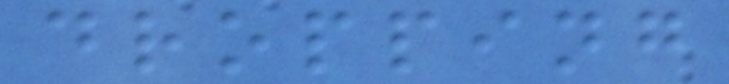dropping
